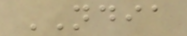NDIA
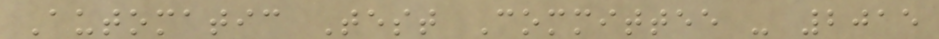Automatic Test Committee - 2015
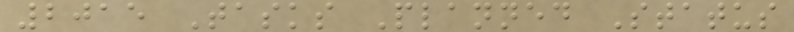2015 Tasks Planned Status
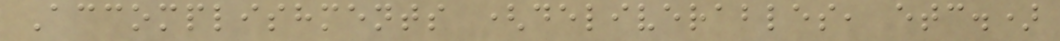Accomplishments (deliverables, etc.)
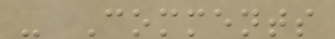- Comments
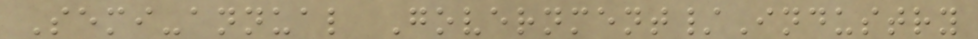Semi-annual Government/Industry
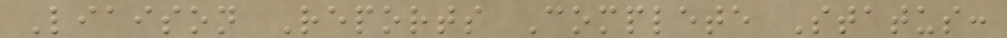Liaison Reports Complete Status:
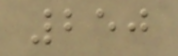250
